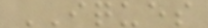IQUES
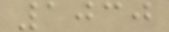1030
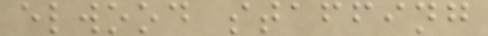elwood staffing
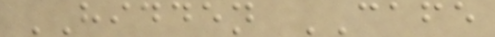HIDDEN CAFE
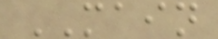MAIN
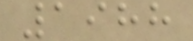1988
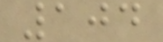104
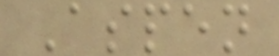Aspen
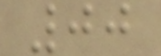00
